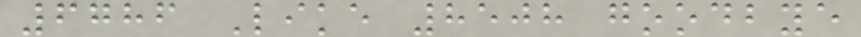6786 Like 8508 goodbye
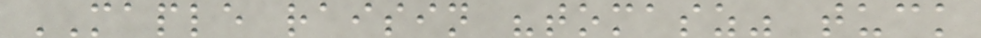MAPLE raisin "tomasz" tuck
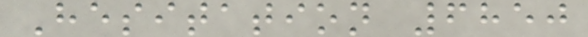Hesitation 6850
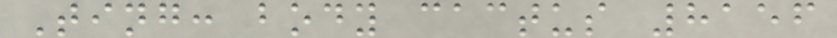Ting: body cactus 8156
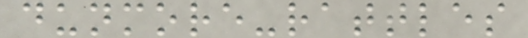dunmore-rattles
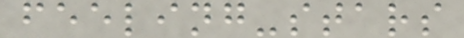feeling-stars
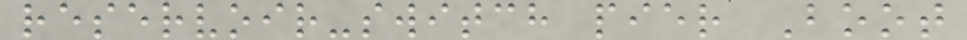reservoir-switch pier Boot
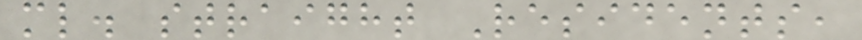ml. straight Residents,
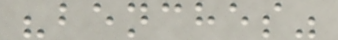"benches"
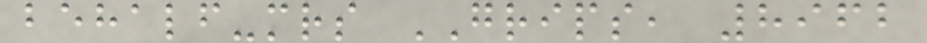behalf-mrs GRIPS, 8962
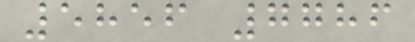5856 7786
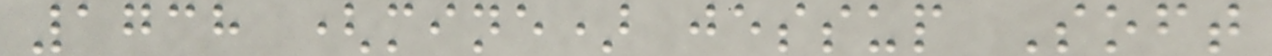1738 (mine) jessup Soft
